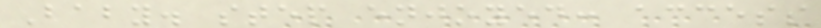Baby. step enjoyed: access
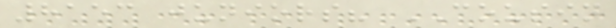8153 juniors? COUSIN
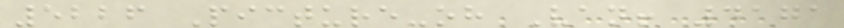5226 Picture-oh Van! 4171
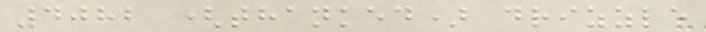4082 (thanked) drizzle
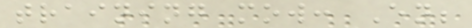training mow: En;
